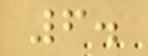6.
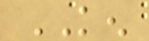KEN
